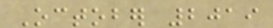October 2019
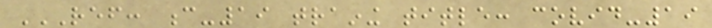REF: C-19 TRAINING TITLE: COVID-19
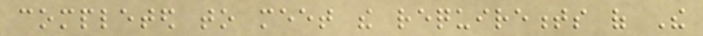completed to meet the requirements of The
